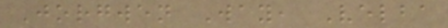Jorgwen Way, Velba
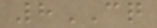8CQ
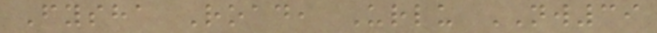Fysha Road, Urlu NW39
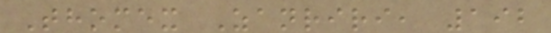Thomex Zanriri, 192
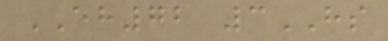EH72 3HS
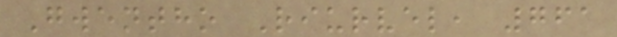Gwentho Riurvel, 761
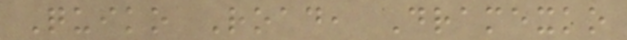Quiko Road, Dramexko
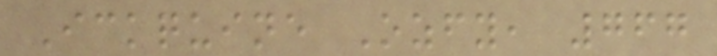Ickquine Ozfy, 767
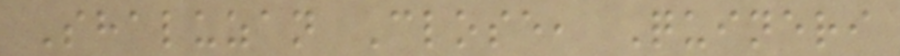Shaluzan Close, Quineri
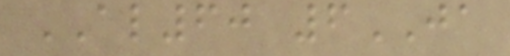AL60 6JA
